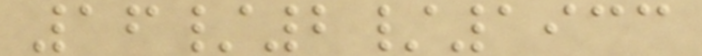16/2/1933
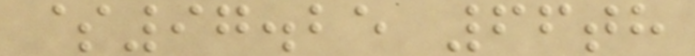$97.25 66th
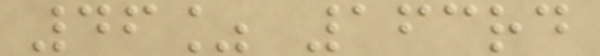46% 163rd
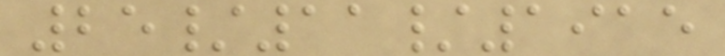25/11/1915
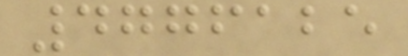4776125
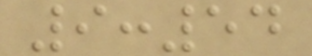9:54
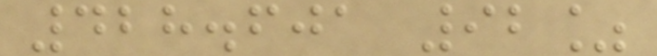428.601 92%
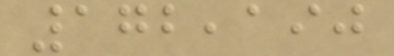172,190
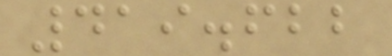419.622
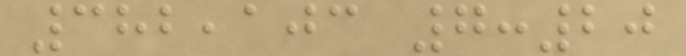382,103 7:20
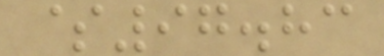$97.83
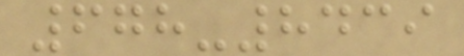678-8439
